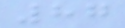87
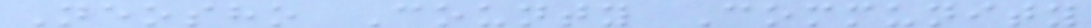Neosho County Community
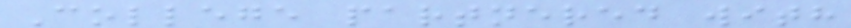College partnered with
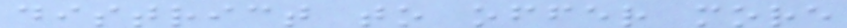district to offer more
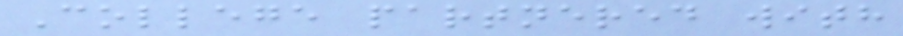College partnered with
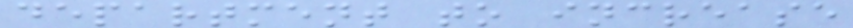department to increase
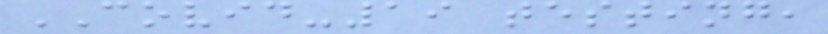COVID-19 testing,
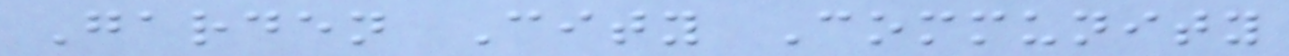Garden City Community
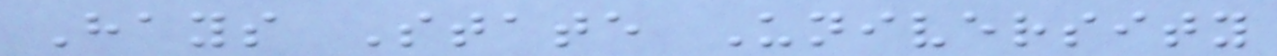Hays State University
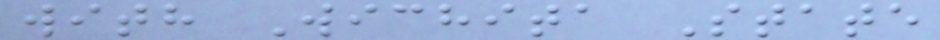with Wichita State
